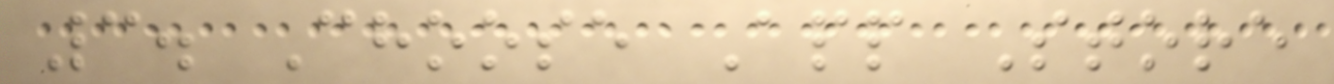3. Choose App Store
